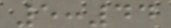5:44
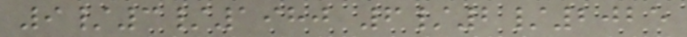9/3/1980 6/2/2025
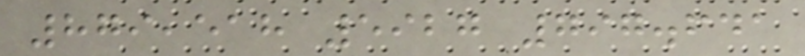879,518 5927 797.641
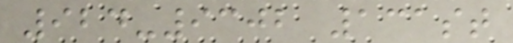924-9302 131st
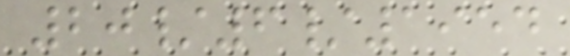20/6/1954
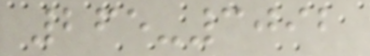265-3092
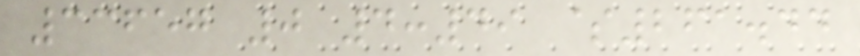33657 0 4:49 $261.44
